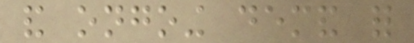and ongoing demand for
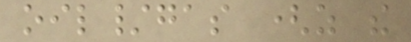oil/gas (as the
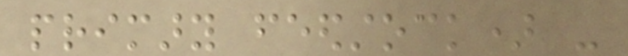primary feedstock) -
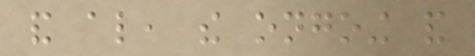and also, the ongoing and
